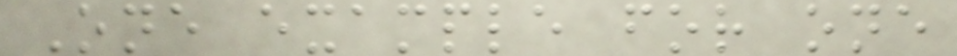One example for one
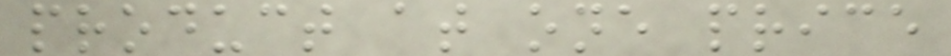product at one price
